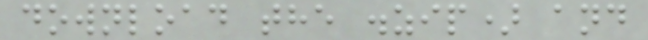download the .zip) and
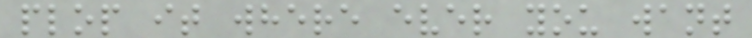plop it where ever you want
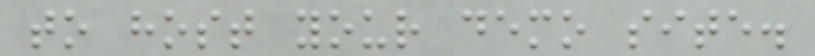to host your demo site.
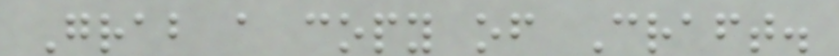Grab a copy of Craft.
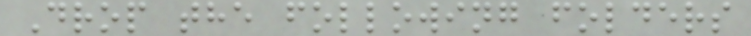Drop the following folders
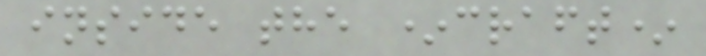inside the *craft*
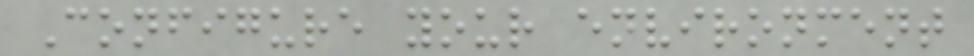Configure your environment
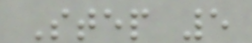Step 5
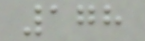178
